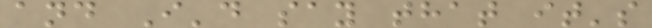and I'd say that it's
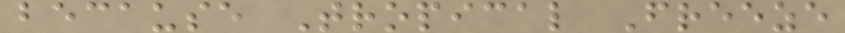because Tropical Freeze
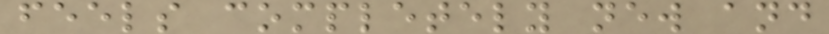feels completely new and
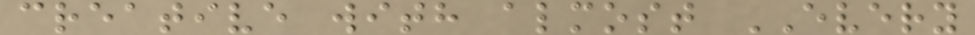creative with almost EVERY
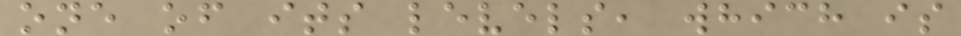one of its levels, which is
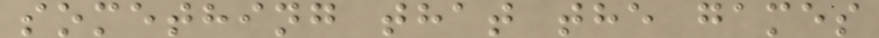something that the games
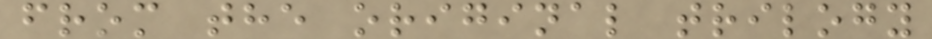from the original trilogy
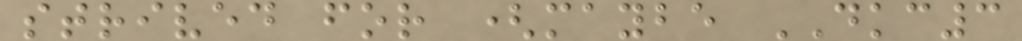strived for (maybe DKC3
